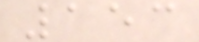153
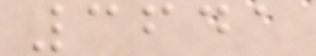3641
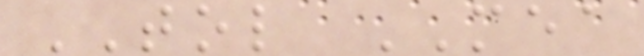TOL MEA
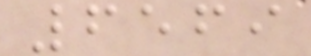6569
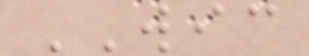WIC
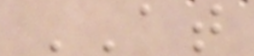AT
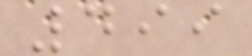499
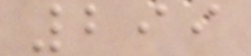299
